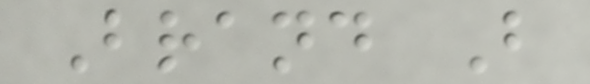Brand B
